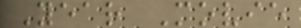Year Movie
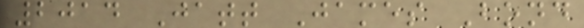2014 Jatt James Bond
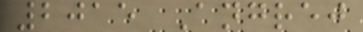2015 Angrej
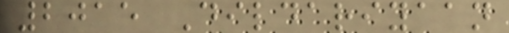2015 Dildariyaan
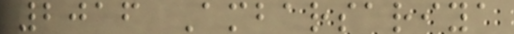2016 Ambarsariya
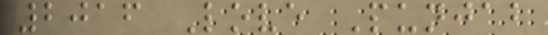2016 Love Punjab
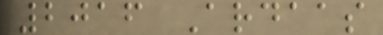2016 Ardaas
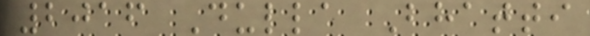2016 Dulla Bhatti
